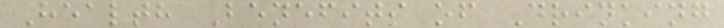Health Benefits of Drinking
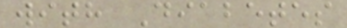with Diabetes
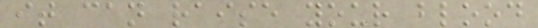it can raise your blood
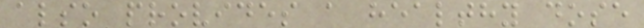also provides a healthy dose
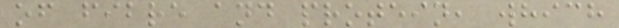of fibre and protein, which
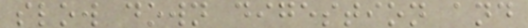slow down digestion and
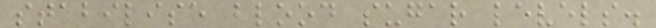stabilise blood sugar levels.
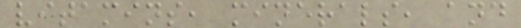vitamins, minerals, and
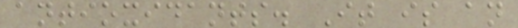antioxidants. It is an
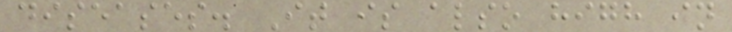diseases. It is also high in
